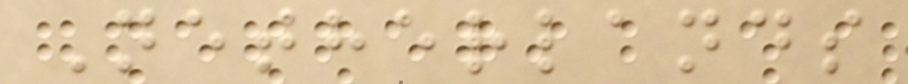Netherlands
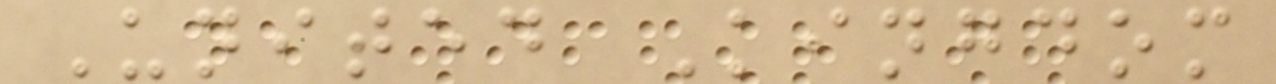United Kingdom
